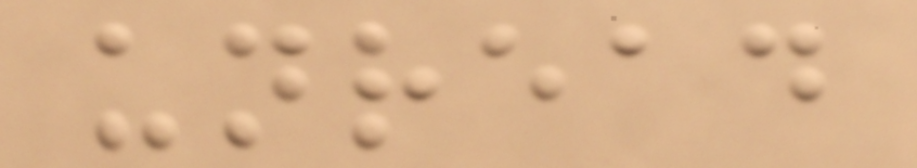unread
